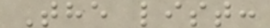The list:
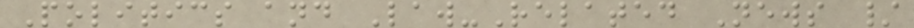Politics and Law-Related News /
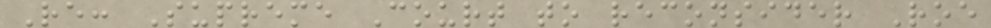Re: Supreme Court to reconsider Roe
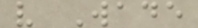v Wade
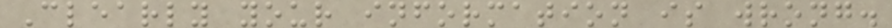Clearly your information is wrong.
